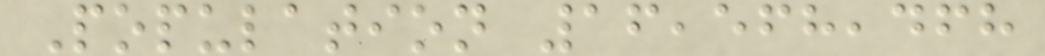Population 16,568,468
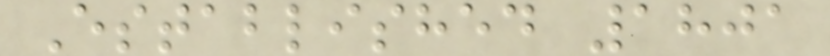Established 1801
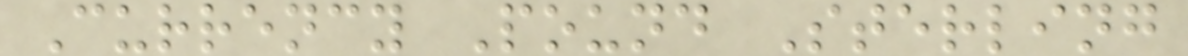Currency Pound Sterling
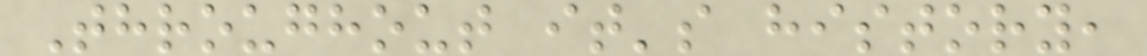Throughout it's history,
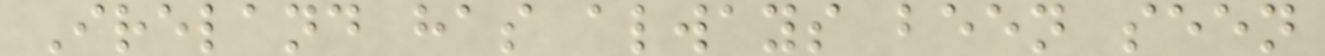Ireland has always been seen
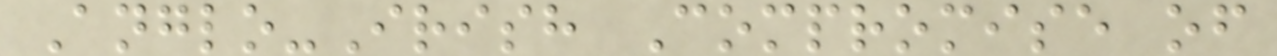Anglo-Irish Compromise of
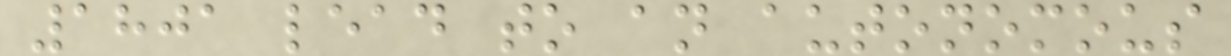1801 lead to an autonomous
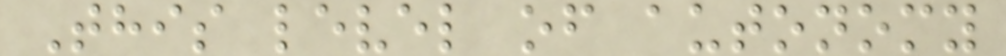This level of autonomy
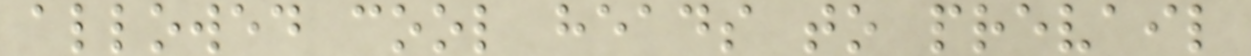allowed cool heads to prevail
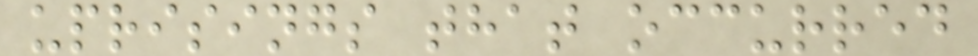uprisings that occurred
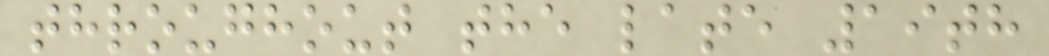throughout the late 19th
